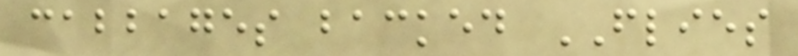cabbages backed FLIES
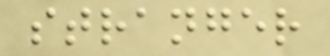stranger
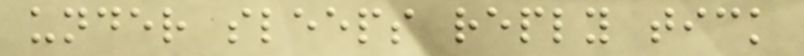under sleeps reply tick
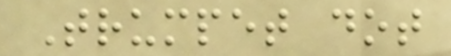Trumpet dot
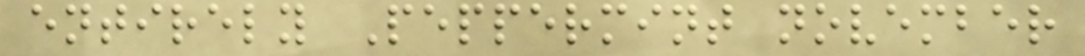entirely Peppermint november
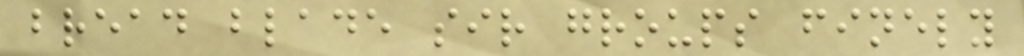bread blade sir groups finely
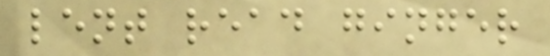lent read ginger
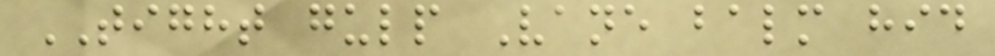TIGHT gulp Vane balm hid
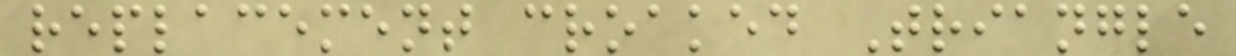replacement croaked Triangle
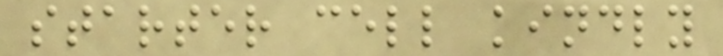starter cell kindly
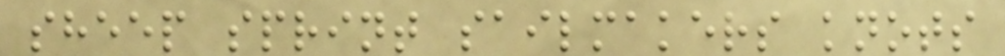sheep sprint sailmakers knots
